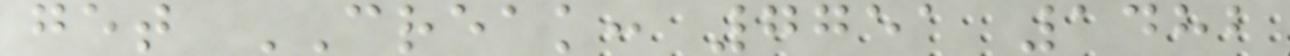get CREAK: 7751 1482
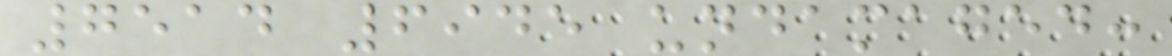7514 6945 undamaged:
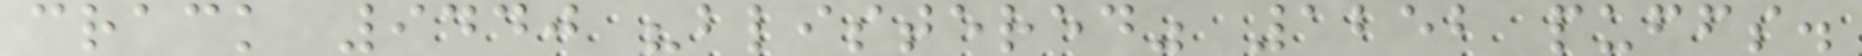crack 9440 "blistered" 1252 puffs.
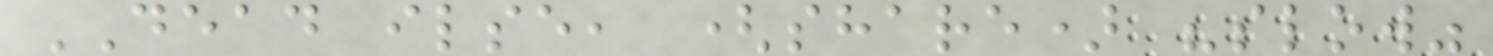DEAD ilse, (share) "slow"
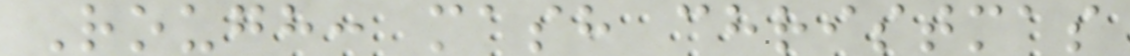Rough: mash christmas
